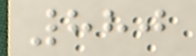880
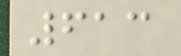613
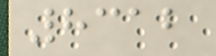8312
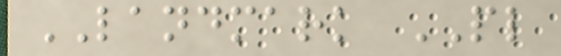LANDMARK PL
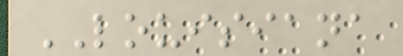LOUISIANA
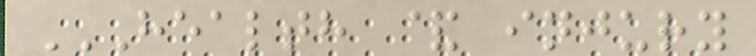HEALTH & INJURY
